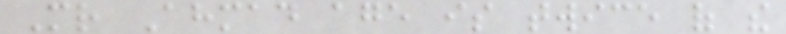Mr Ahmad age is twice of the
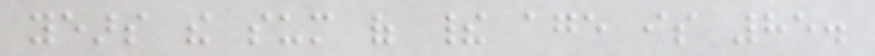years the sum of their age is 85.
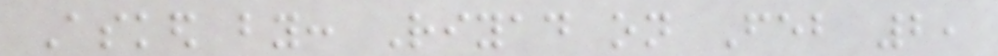Asked by: Riyad on Feb 2,
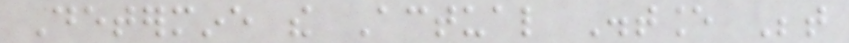Determine the Actual Distance Between
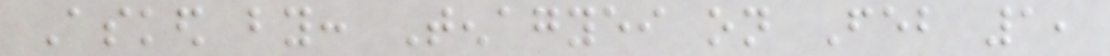Asked by: Tenagyei on Feb 1,
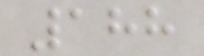188
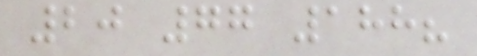20 77 188?
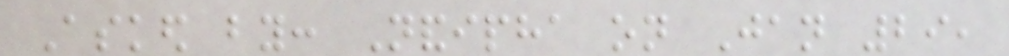Asked by: Nandipha on Jan 29,
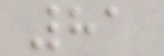81
